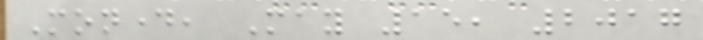Monday, May 15, 2017
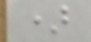)
